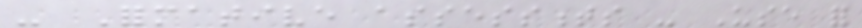- Formative assessments - Use for
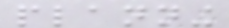planning
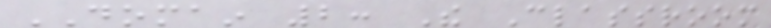DOMAIN 2: The Classroom
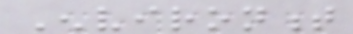Environment
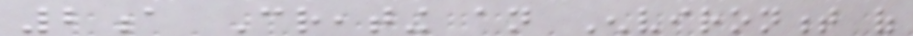2a Creating an Environment of
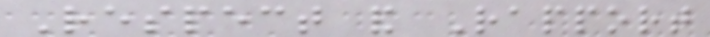Respect and Rapport
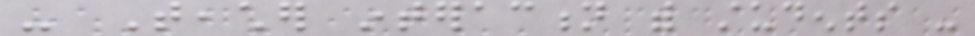- Teacher interaction with students -
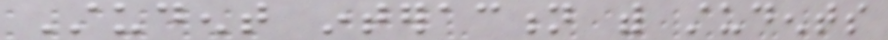Student interaction with students
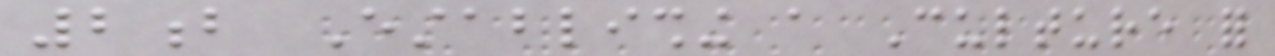2b Establishing a Culture for
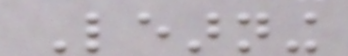Learning
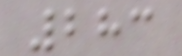283
